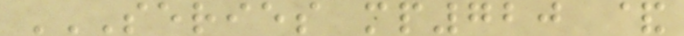SERIES MP720 &
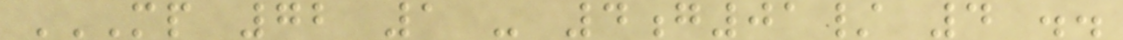MP 72 1 - 4G01/ 4 ..
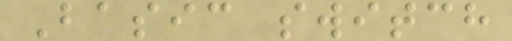Basic switch
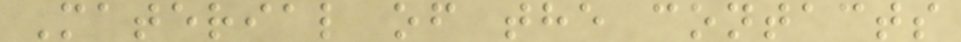Material of the contacts
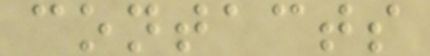contacts
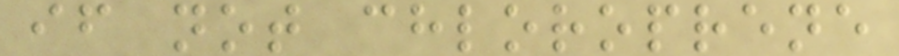if not chloroprene
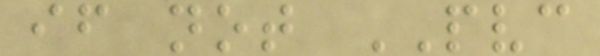if not PVC
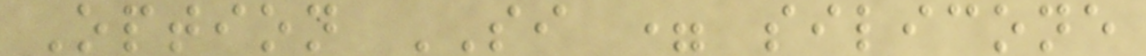Option SI = silicone
